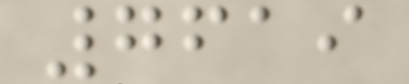7619
